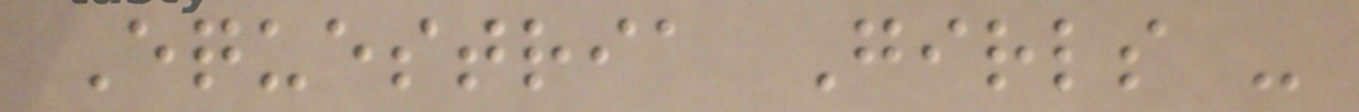Equestria Girls -
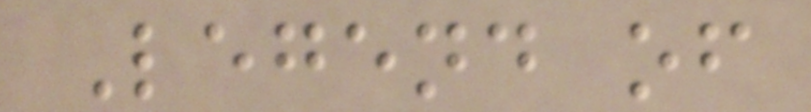Legend of
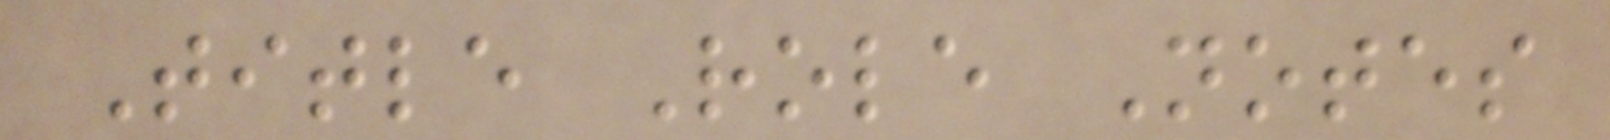Title Role Notes
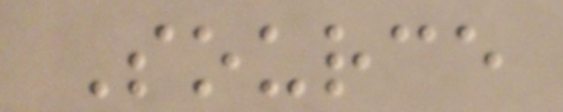Source
